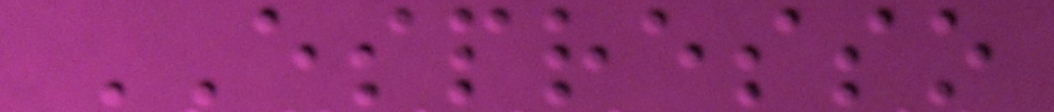ESPRESSO
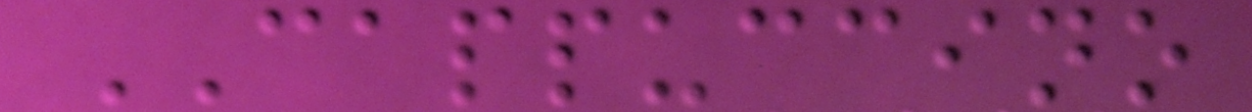CAPPUCCINO
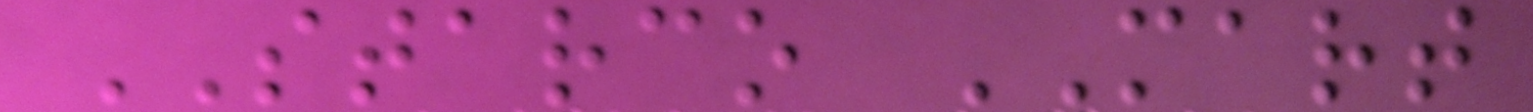STARCO MART
